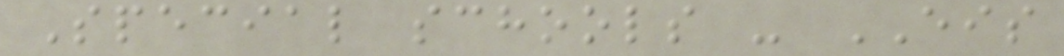Special schools - EIS
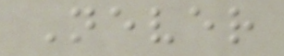Never
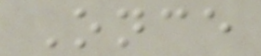Once
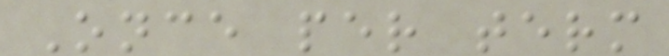Once per term
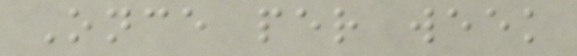Once per week
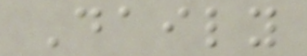Daily
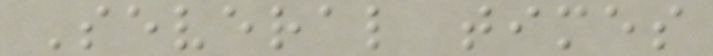Several times
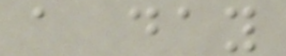a day
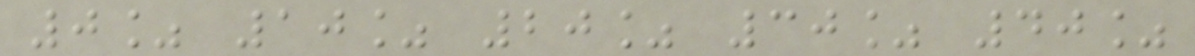0% 10% 20% 30% 40%
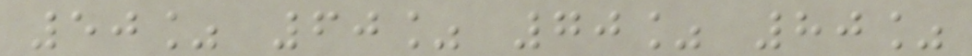50% 60% 70% 80%
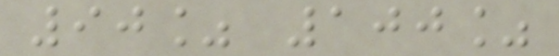90% 100%
